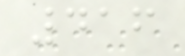416
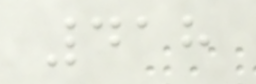418
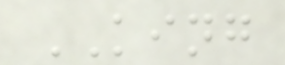KING
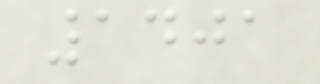1401
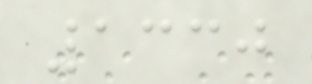1330
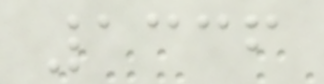1336
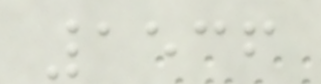1536
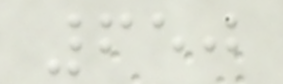650
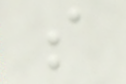s
